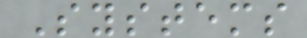Systems
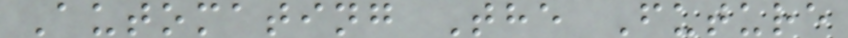Automating The Future
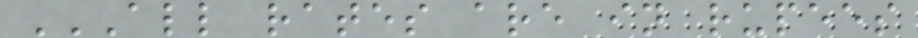ALL RATES ARE IN RUPEES
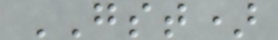GST)
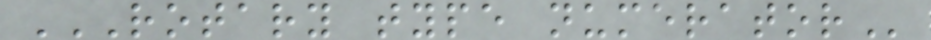ROTARY TYPE NUMERATOR
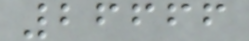26666
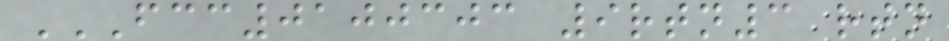FCC0100303 9RTN3 RTN
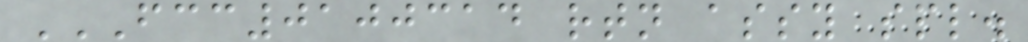FCC0100314 RTN ASSY SPL.
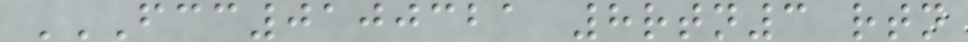FCC0100321 8RTN3 RTN
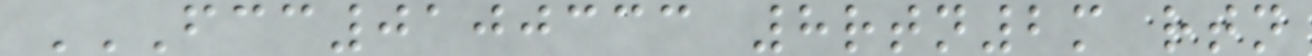FCC0100333 8RTN2M RTN
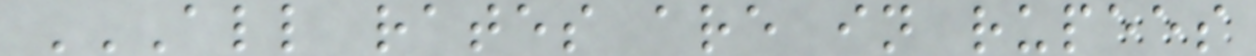ALL RATES ARE IN RUPEES
